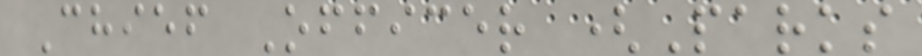Chief Officer (Parks
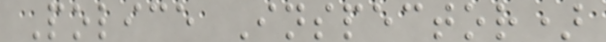Police Inspector)
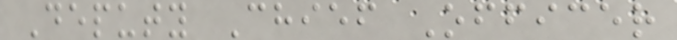Deputy Chief Officer
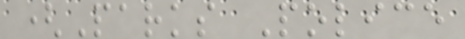(Parks Police
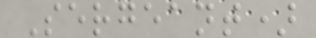Sergeant)
